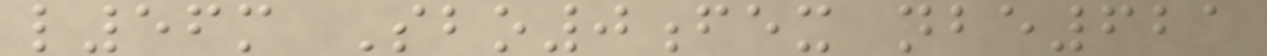l56m Sbo0fex nbe621
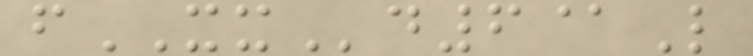fXXd6@L
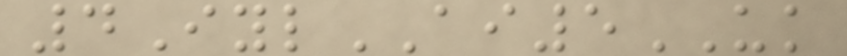4IylAI5UK
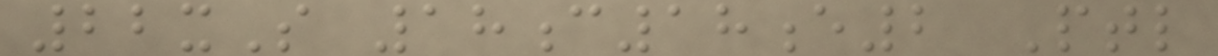22xS 18c18e2 Ptl
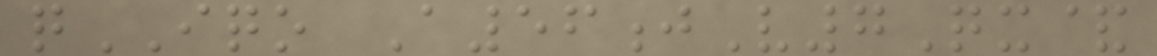qIQO A56jV7Qx&
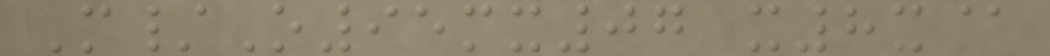M/O95mx07 x8x@
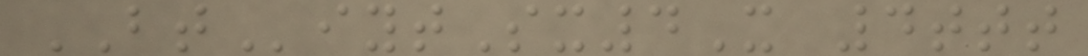BTiytSx4X 4ttt
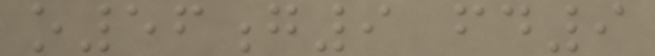o56g9 fd9
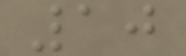10
